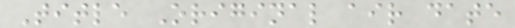Title Original air date
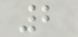2
